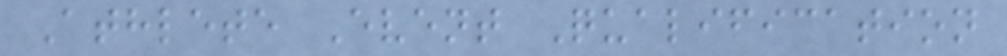Athlete Event Qualification
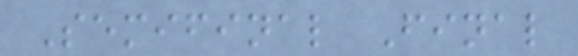Semifinal Final
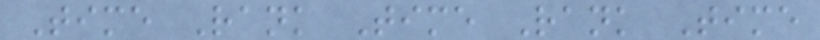Time Rank Time Rank Time
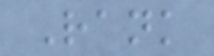Rank
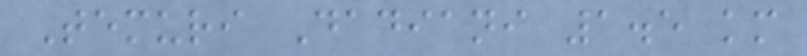Temuri Dadiani 1.5 km
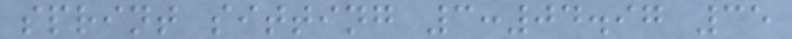sprint sitting 3:04.97 35
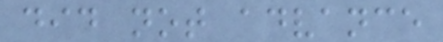did not advance
